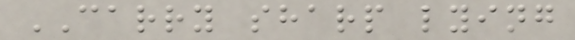CARRY sharp lying
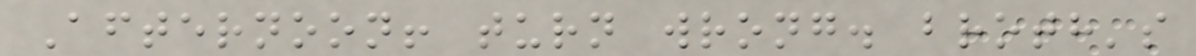Afternoon! turn wrong. broth's
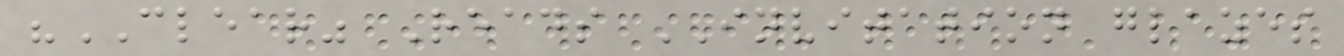"CLEAR" Reads INVITATION glazes
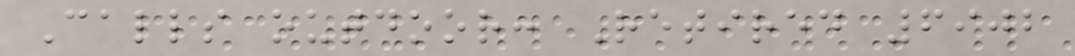Calls outdoor: Retired 6902
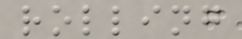rolling
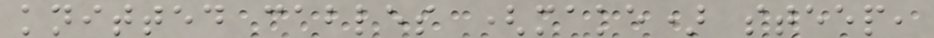knitted cables (make) steep,
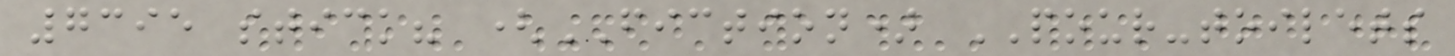7395 stick? (FICTION) POUR-toilets
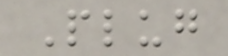Plug
